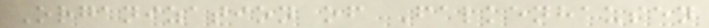Organization of Falkenhausen
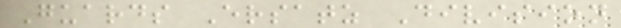Guards Ersatz Division
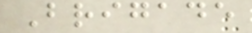Brigade
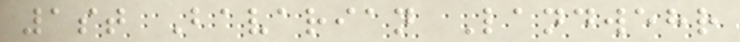1st Bavarian Landwehr
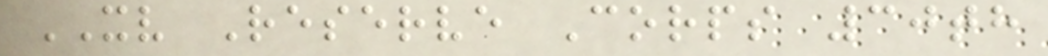XV Reserve Corps 30th
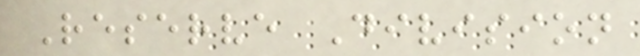Reserve Division
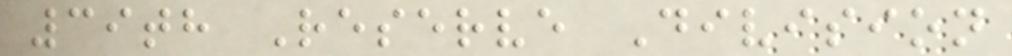39th Reserve Division
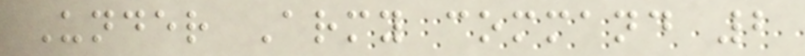Under Army command 2
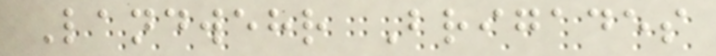Landwehr Brigades
